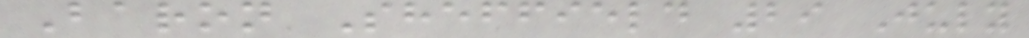Baron Sheffield 29 July
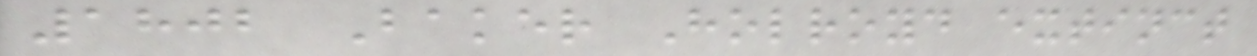1802 Baker Holroyd extinct
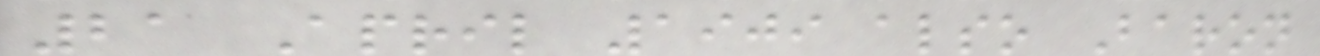21 April 1909 also Baron
